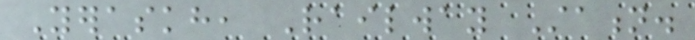Yeraskh, Railway Station.
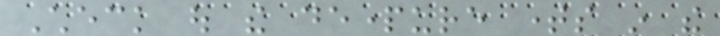Check out the departure times in the
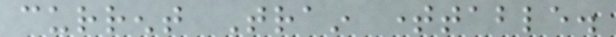current Train timetable.
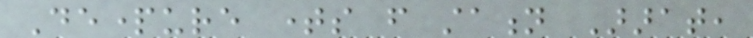Departure times from station Ararat,
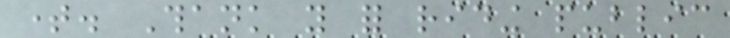time. Thank you for riding public
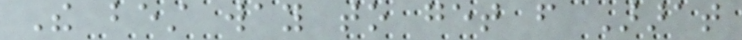The best way to get from Ararat
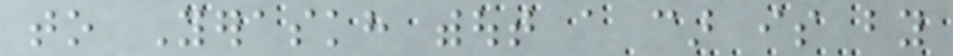to Yeraskh without a car is by
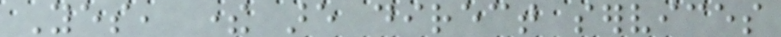Yes, there are direct services
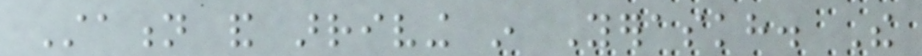Station and arriving in Yeraskh. The
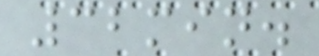32min.
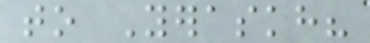to Yeraskh?
